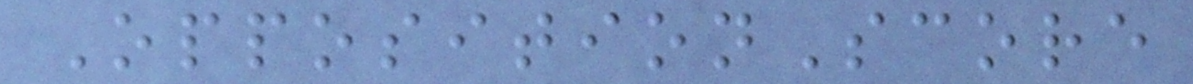OppositionScore
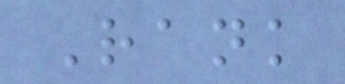Rank
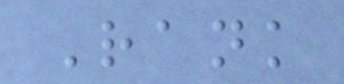Rank
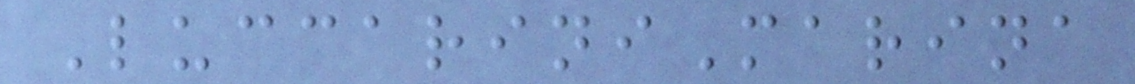LuccariniMarina
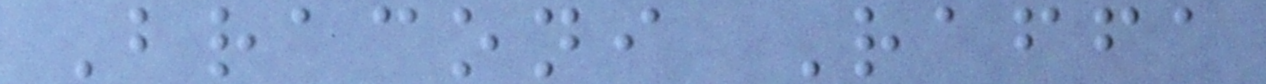Braconi Raffa
